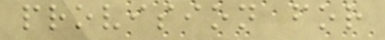provision for
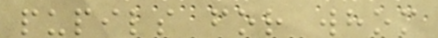pupils for whom
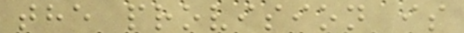the provision is
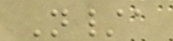N/a
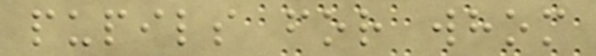pupils for whom
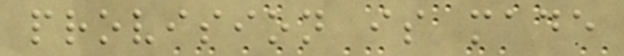provision is made
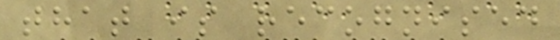that is recognised
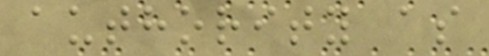authority as
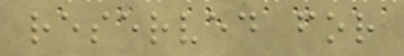reserved for
